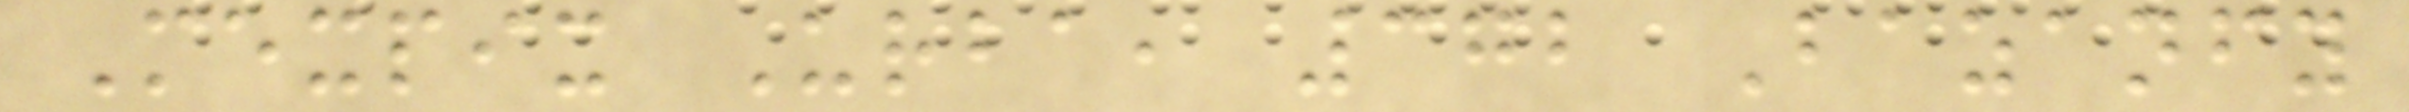Mexpix Urba, 372 Bazanfy
